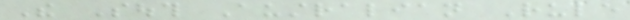The South Australian Rule
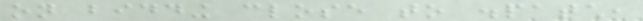on bidding close to dispatch,
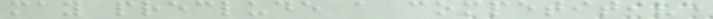may preclude a competitive
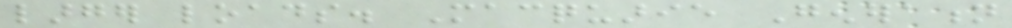larger loads. Macquarie Generation
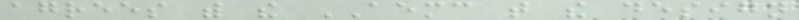agrees with the AEMC that the design
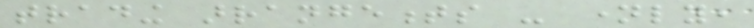trading arrangements - namely,
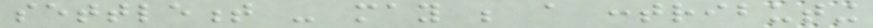settlement - may be a contributing
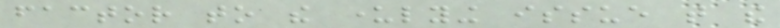factor to the underlying issue that the
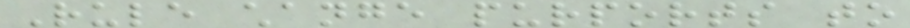Rule change purports to
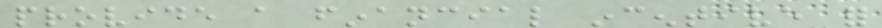provide a financial incentive for
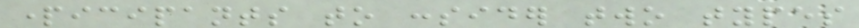participants to consider two types
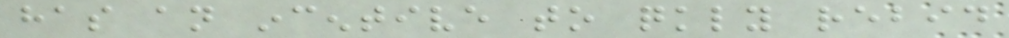has an incentive to quickly rebid
